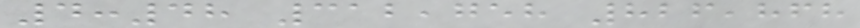4:48 312,758 826,868
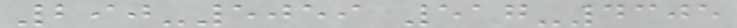290-5059 517-4305
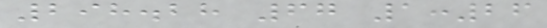298.28 67 1:26
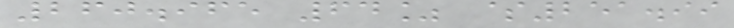260.965 64% $251.99
